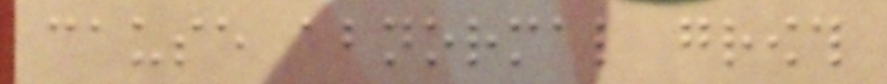cause abnormal growth
